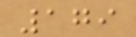179
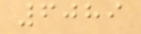6089
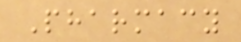Pharmacy
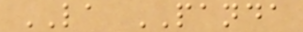LA PANDA
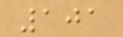101
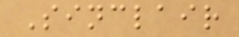Sinclair
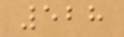528
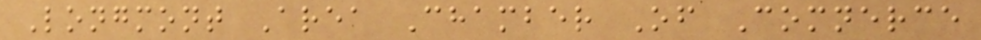Longmont Area Chamber Of Comnerce
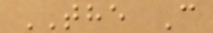THE C
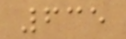635
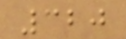320
